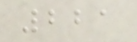221
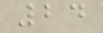24
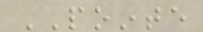POINTE
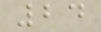24
